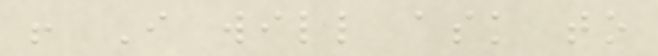! I will ask to
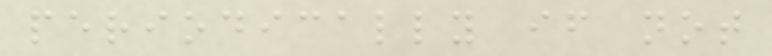periodically if not
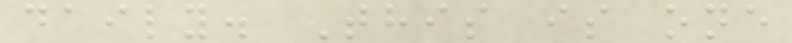daily. This is one
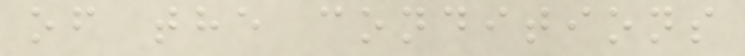of the conditions
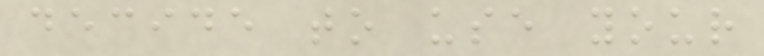decide to use your
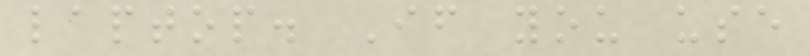laptop. If you use
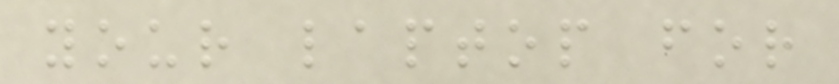your laptop for
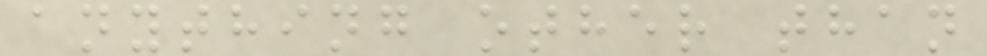anything other than
